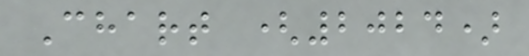Chart (2024)
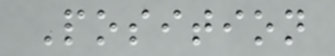Position
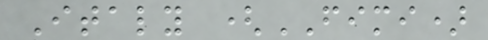Italy (FIMI)
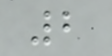2
